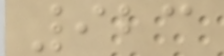923
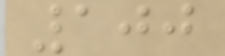100
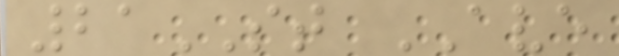21ST AVE
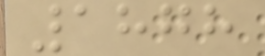1878
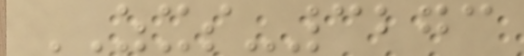ZXS-3273
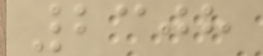2308
